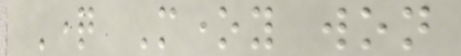Question Money won
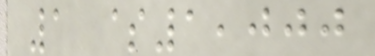1 $1,000
